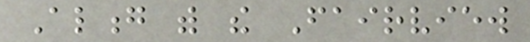Along with the Fairview
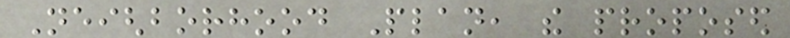Neighborhood Plan, the proposed
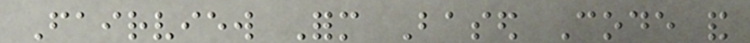Fairview Form Based Code and
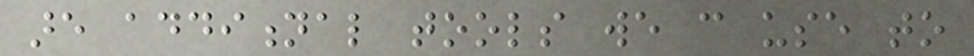are additional tools we can use to
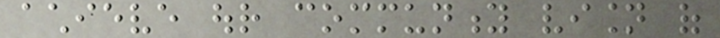achieve our community vision of
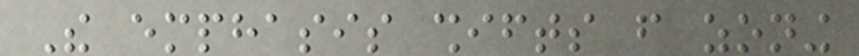The emphasis shifts from zoning
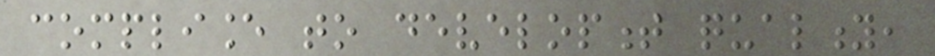compliance to development quality,
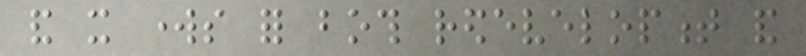and it works for both redevelopment and
